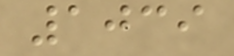1039
